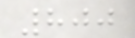800
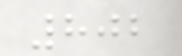802
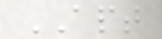APT
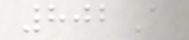802A
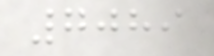7089
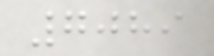7089
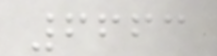6663
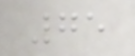75
